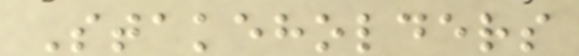Stakeholders
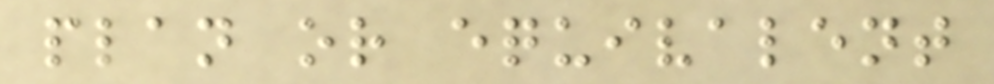plan or equivalent
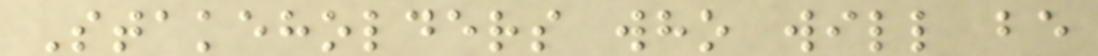Stakeholders who will be
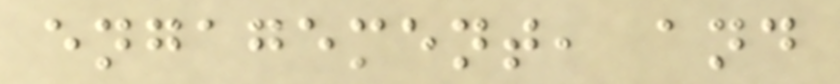engagement, and
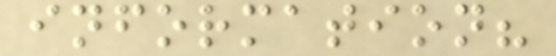information?
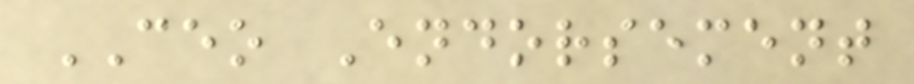CEO Endorsement
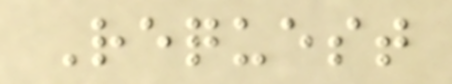Request
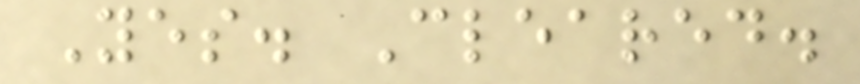Yes. Cleared.
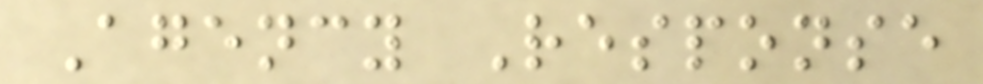Agency Response
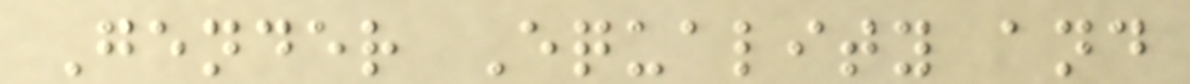Gender Equality and
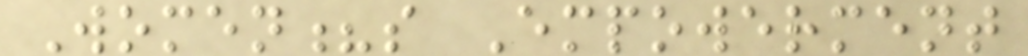Women?s Empowerment
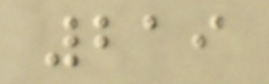219
